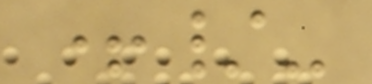+/-
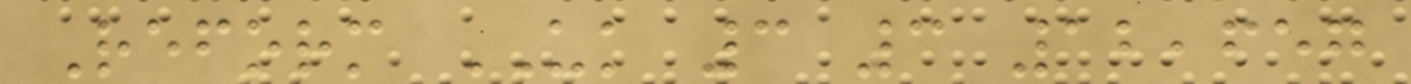Reform UK 3 3 12,657
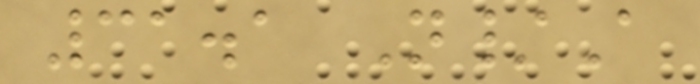31.1 N/A
